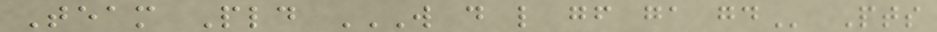Team Pld W D L GF GA GD Pts
